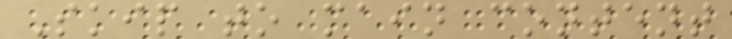Skip to main content
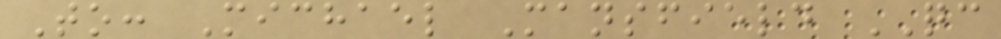To: Michael Mansfield QC
